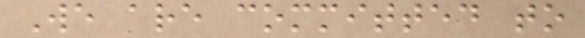We are committed to
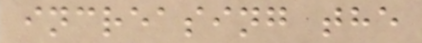increasing the
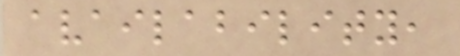availability,
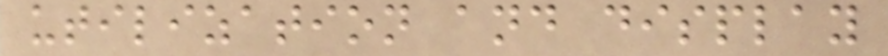utilization and display
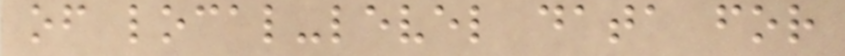of local-level data for
